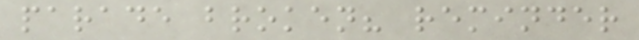parade broken? reminder
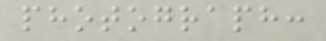photograph:
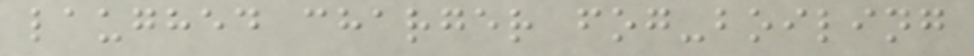laughed charger fog-boiling
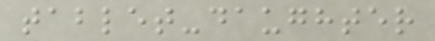tablet-daughter
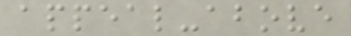appeal-above
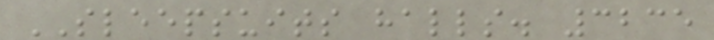SLEEPSUITS halls. 3235
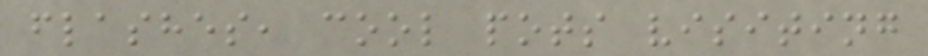flashes, cool pots visiting
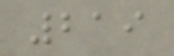219
